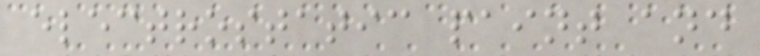electrostatic paint and
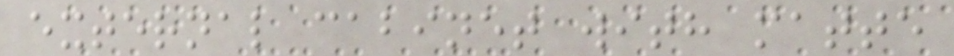external cabinet with matte
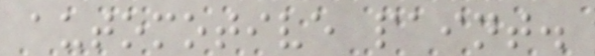automotive paint.
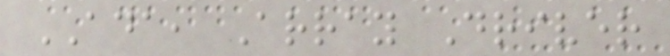ADA, Array Driver
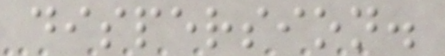dispersion.
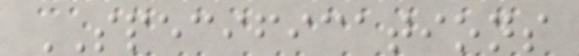SPECIFICATIONS
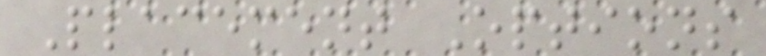Placement Options
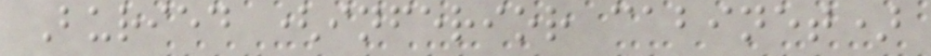Buried (inferior cabinet)
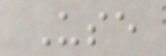Use
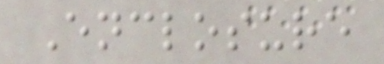Enclosure
